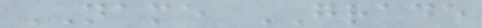NAME GRADE
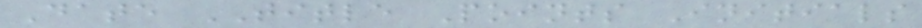Date TITLE Points Initials
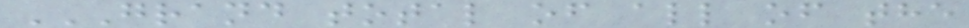GRAND TOTAL OF ALL OF THE
